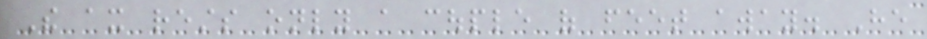The ax rests only a couple of feet away. He
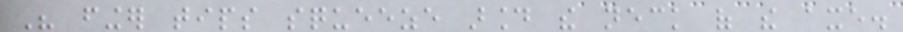His finger tips squeeze around the neck of the axe.
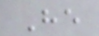He
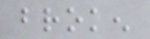broken
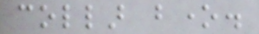collar bone.
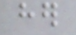her
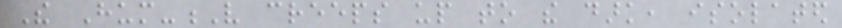The Hum-V creeps up to the dark, isolated
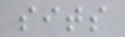sits
